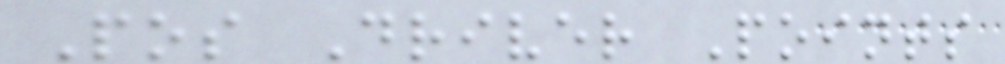Pos Driver Points
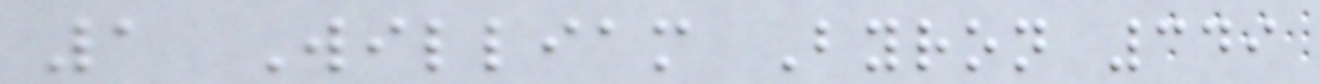1 William Byron 349
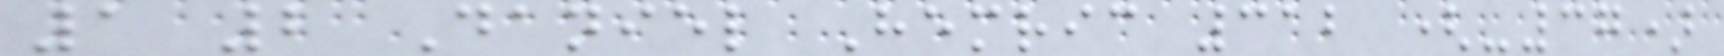1 2 Daniel Hemric 312 (-37)
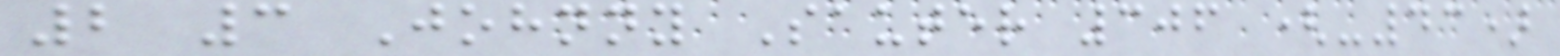2 3 Johnny Sauter 306 (-43)
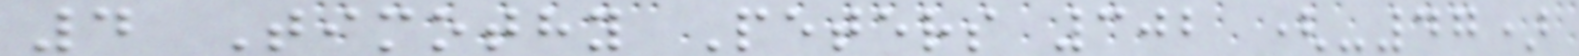4 Timothy Peters 302 (-47)
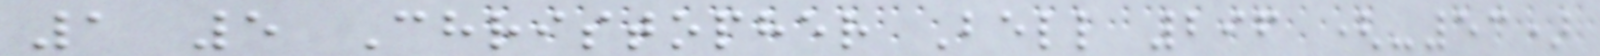1 5 Christopher Bell 296 (-53)
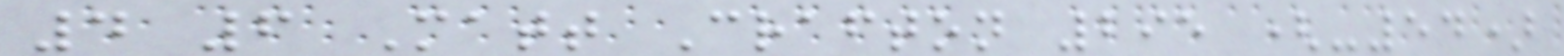4 6 Matt Crafton 295 (-54)
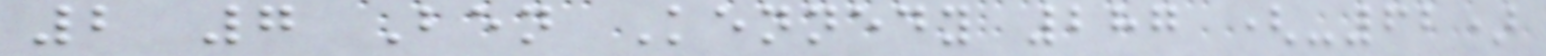2 7 Ben Kennedy 287 (-62)
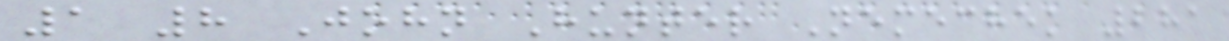1 8 John Hunter Nemechek 281
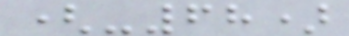(-68)
